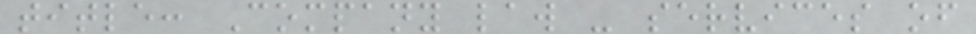title: Company law - services of
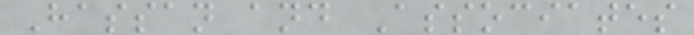Hassan and Associates
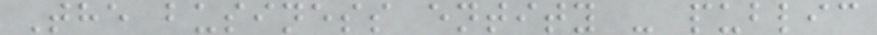The business entity - public
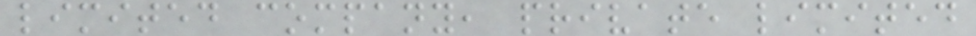limited company, private limited
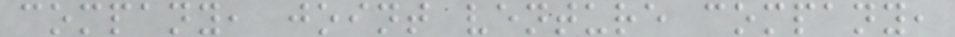company, joint venture company,
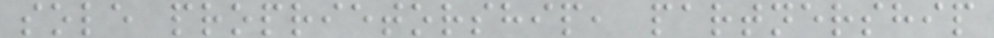sole proprietorship, partnership
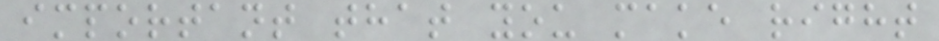important that you make right
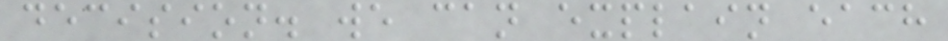decision. we can explain each
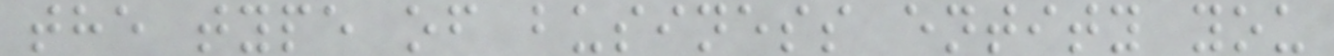the type of business entity you
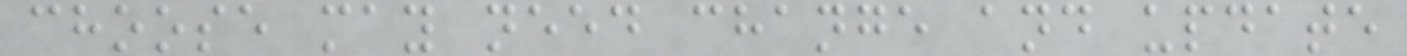choose may need change and update
